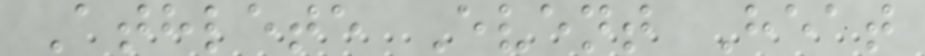Athlete Event Heat
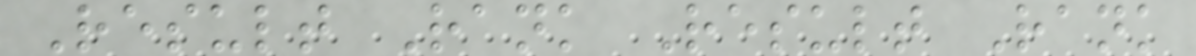Result Rank Result Rank
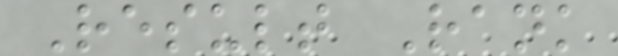Result Rank
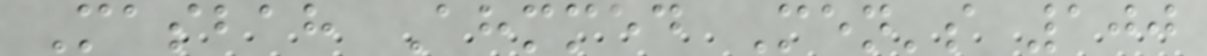Masbah Ahmmed Men's 100
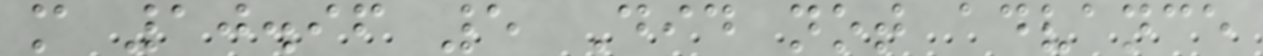m 10.96 5 Did not advance
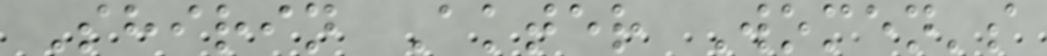Shirin Akter Women's
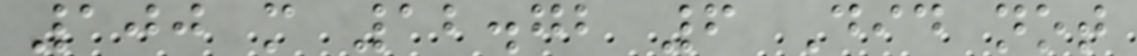100 m 12.72 6 Did not
